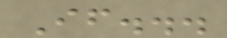If...
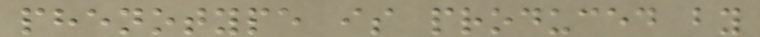phenotype is produced by
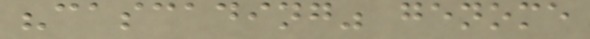"cascading" genome
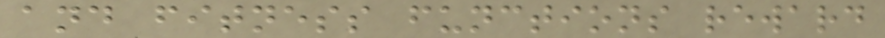and fitness functions reward
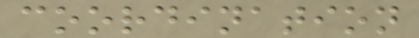coordination
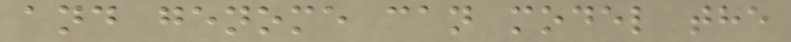and genome can model the
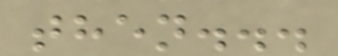then...
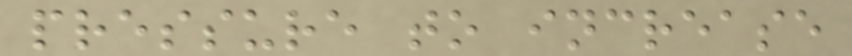pressure to increase
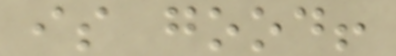is good!
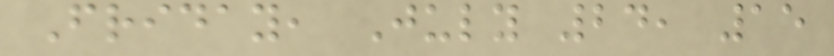Friday, July 24, 15
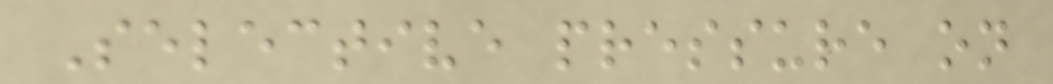Selective pressure on
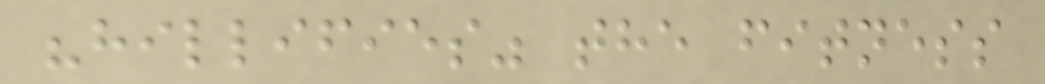"hillifies" the fitness
